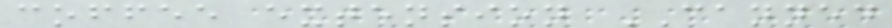coffee extension CANNED
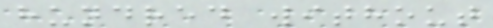hundred without
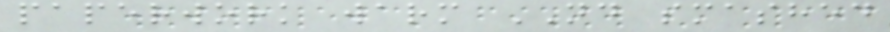paperwork warm ND smashed
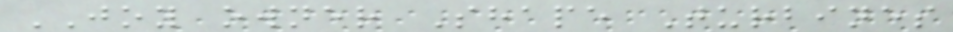JOY owner Shape Turbines
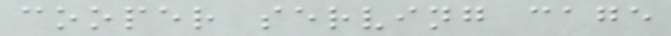cooper serving cage
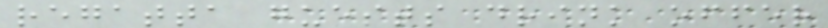regatta guests drink offer
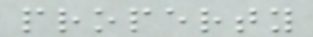property
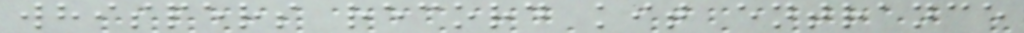whispers record kit entrance
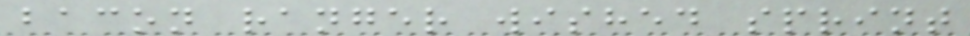bacon ranger wished sprint
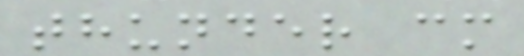thunder cm
